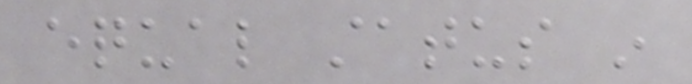equal status in
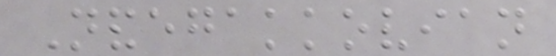Nandegakkovian
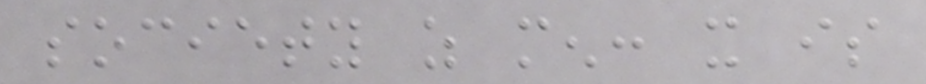society as men: it is
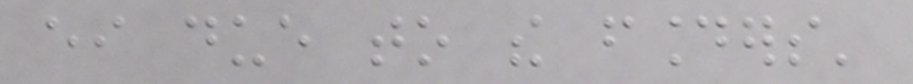either due to the founders'
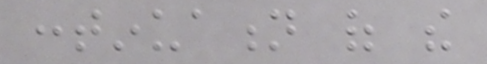continuation of the
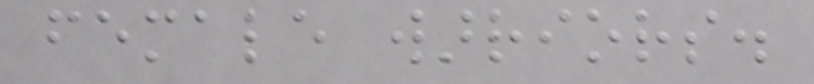female warriors.
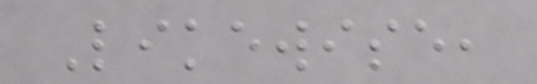Likewise,
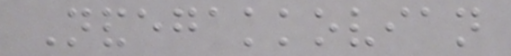Nandegakkovian
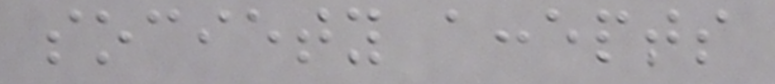society accepts
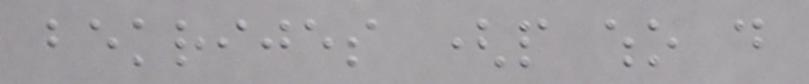bekrijes (people who do
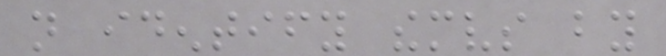not identify themselves by
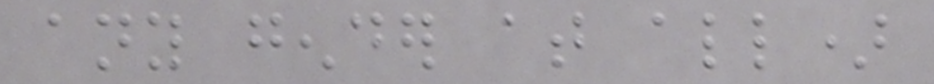any gender at all)
